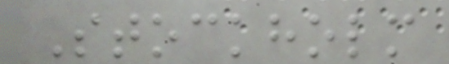Stockholm
